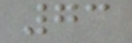73
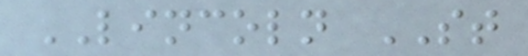LINCOLN ST
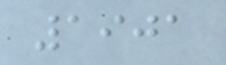1901
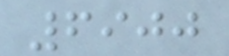6900
